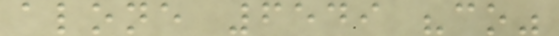alone 6549 "co"
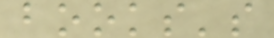books's
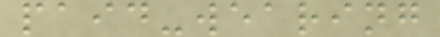paid-wearing
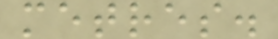metres.
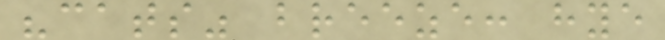"cats" breeze: hye
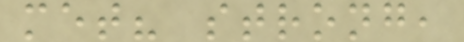met? strong,
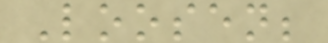Loosen;
